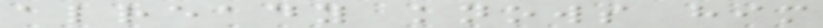already knows him
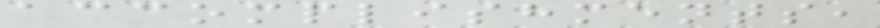accomplishments,
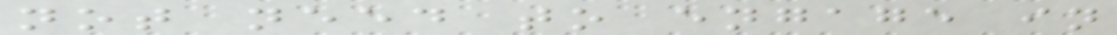not need to engage in
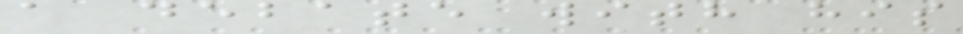a debate with his
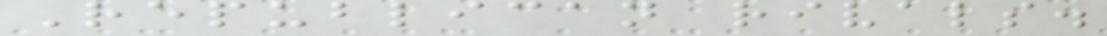Republican rivals.
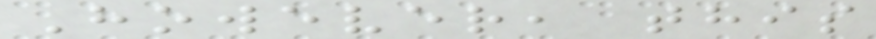However, this
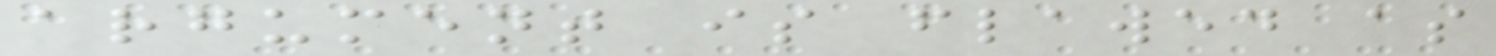argument is flawed as
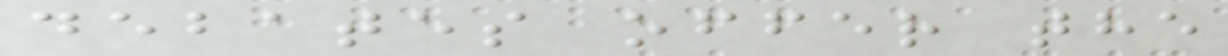debates offer the
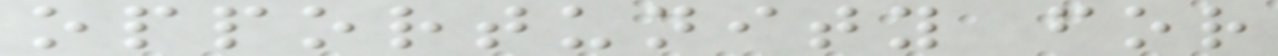opportunity for
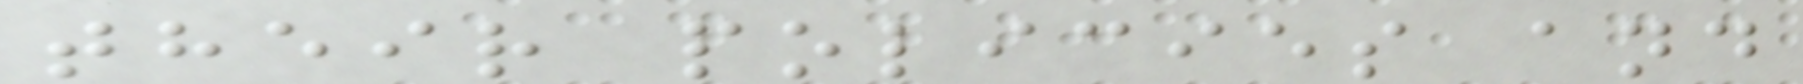their policies and
